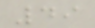49
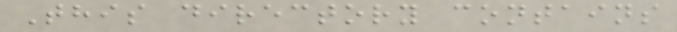This directory contains
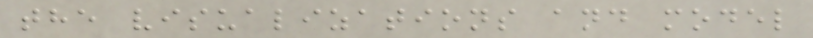the visualizations and model
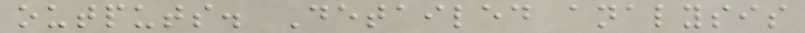outputs. Detailed analysis
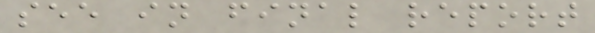see in final report
